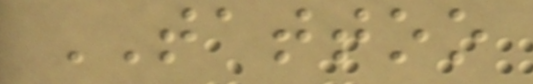TATTOO
